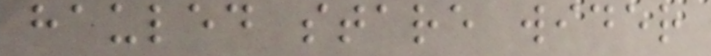hauled stare wider
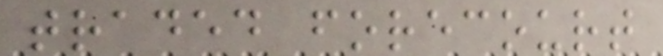traded forecourt
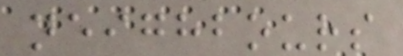neighbours
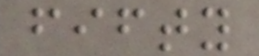fifty
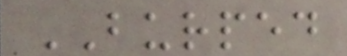BURPED
